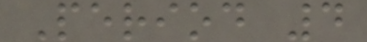Period 4
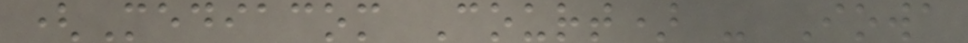(Mediacom Court) - Iowa
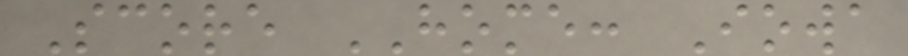Score HOME: Iowa
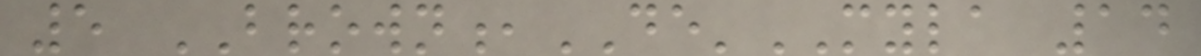5 BROWN,DE'MYLA 14
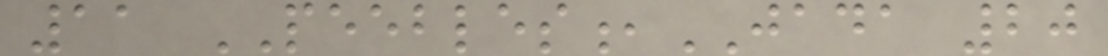11 PEEBLES,JADA 20
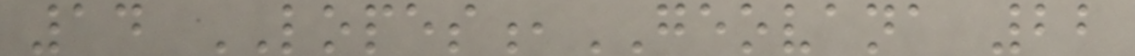14 LOPES,GEOVANA 22
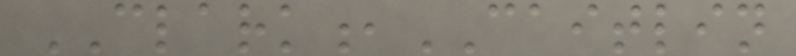CLARK,CAITLIN
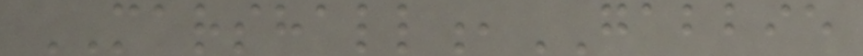MARSHALL,GABBIE
